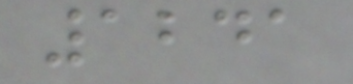1241
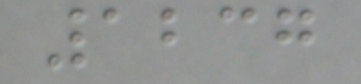1237
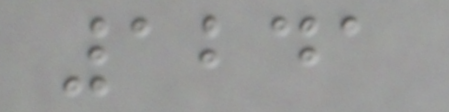1241
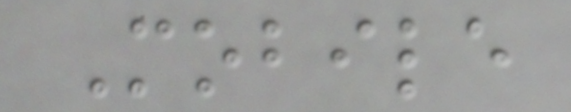Mobile
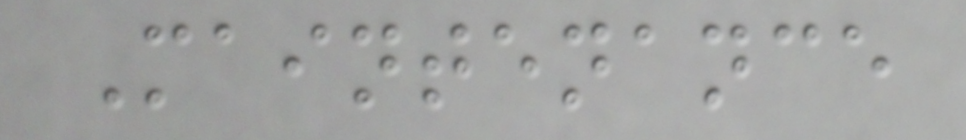Maintenance
